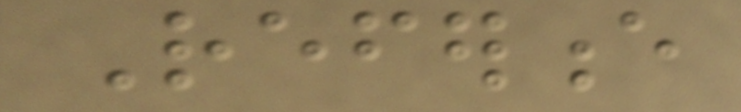Reference
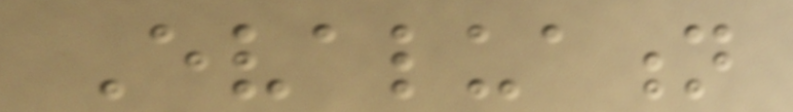Evaluation
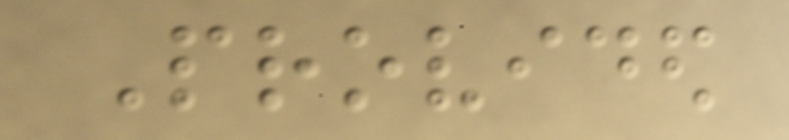Provided
